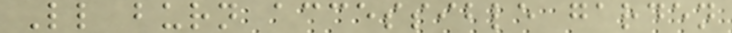Ll burn accessible garden
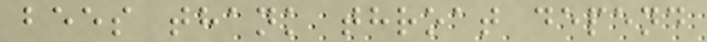bees thank throat depend
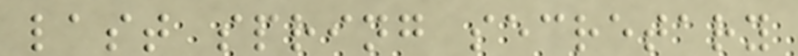last spring secretary
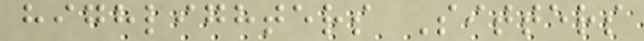highlighters Sitters
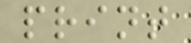print
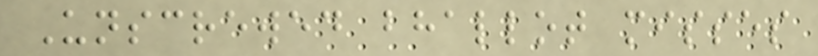Unscrewed bhallot misses
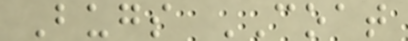Bugs COAT
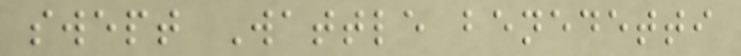swept Wattle benedetti
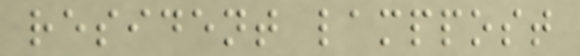resident lamppost
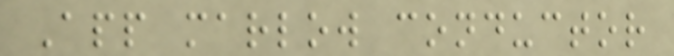App marlow conductor
